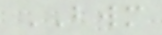BWM
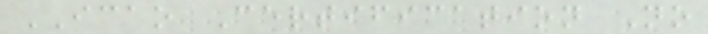ICAO Certification No
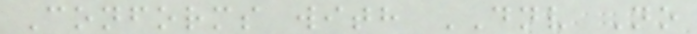Conforms with DNV No
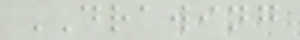DRAWING
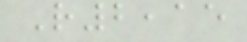R2,15
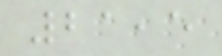21,5
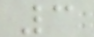3
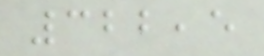322,5
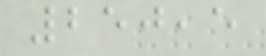250,5
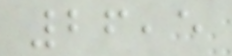26,5
